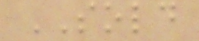SOLD
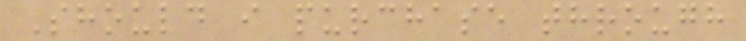Should i purchase through
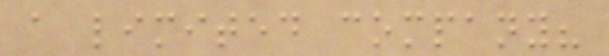a limited company?
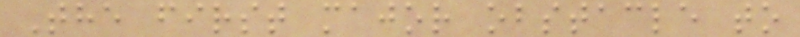The first major obstacle to
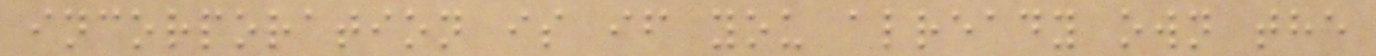incorporation is if you already own the
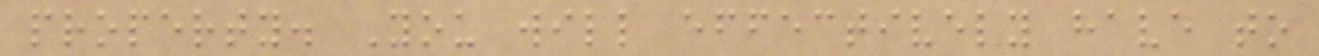property. You will effectively have to
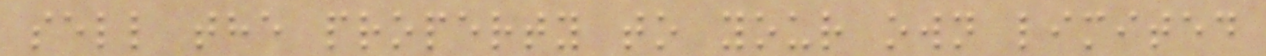sell the property to your own limited
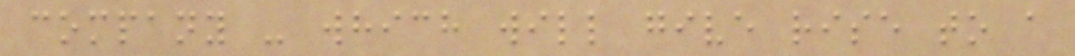company - which will give rise to a
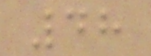48
